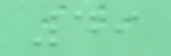49
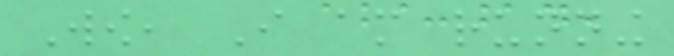Wow, I am running
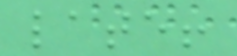late!
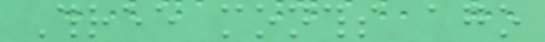Three months ago
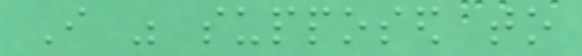I was supposed to
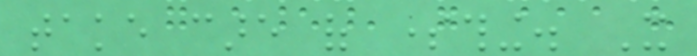take care of something. It
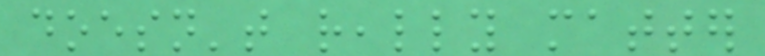doesn't really matter
